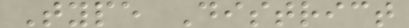Type District
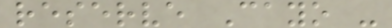reserve Cayo -
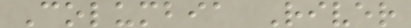Columbia River
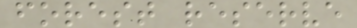forest reserve
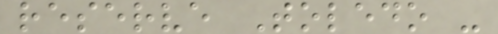reserve Toledo -
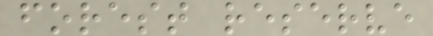forest reserve
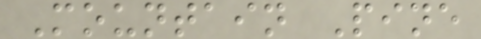Mountain Pine
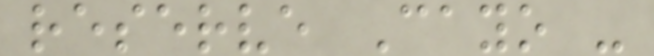reserve Cayo -
